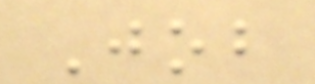Job
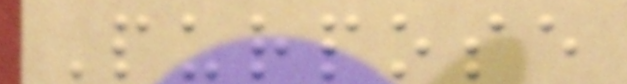Purpose
